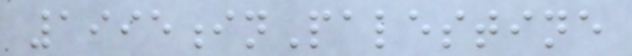1995inPalestine
